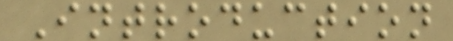Introduction
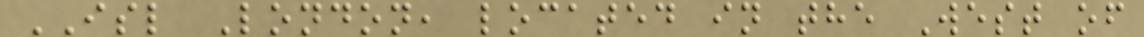ISL London, located in the West of
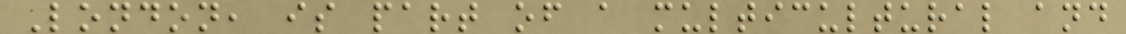London, is part of a multicultural and
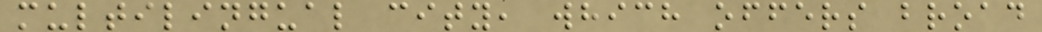multilingual city, which offers broad
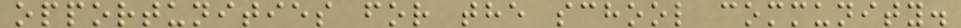opportunities for the school community.
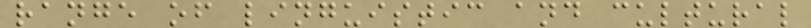range of linguistic and cultural
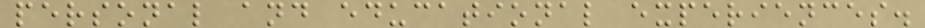personal and educational experiences.
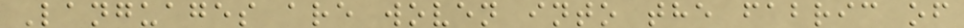Languages are woven into the fabric of
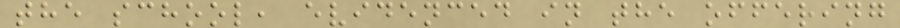the school, evidenced in the offering
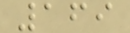169
